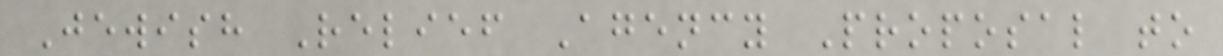Jewish Relief Agency Proposal to
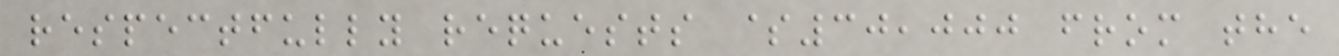respectfully requests $30,000 from the
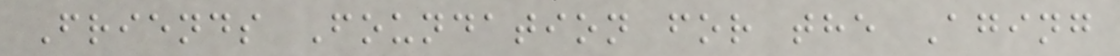Friends Foundation for the Aging
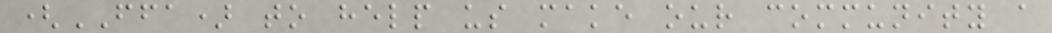(FFA) to help us make our community a
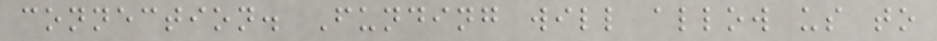connection. Funding will allow us to
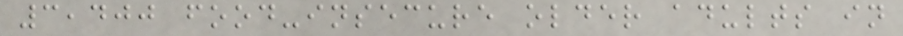3,400 food-insecure older adults in
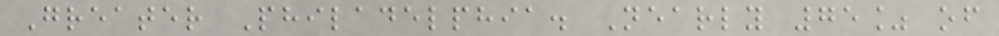Greater Philadelphia. Nearly 75% of
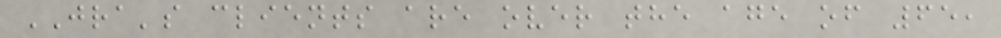JRA's clients are over the age of 65,
